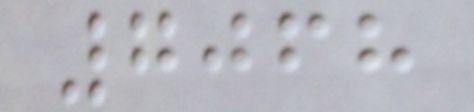7068
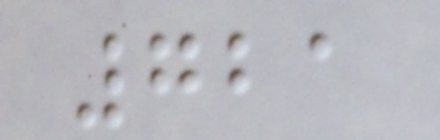721
